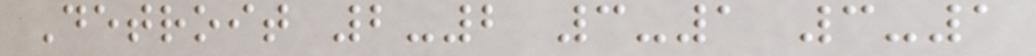Detroit 2-2 3-1 3-1
